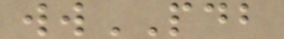wwPDB
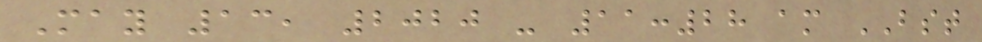May 13, 2020 - 11:28 am BST
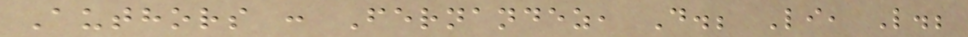Authors : Fernandez, D.; Li, L.;
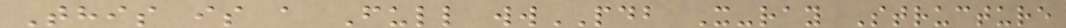This is a Full wwPDB X-ray Structure
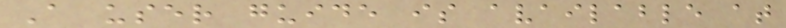A user guide is available at
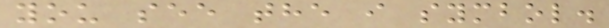you see the i symbol.
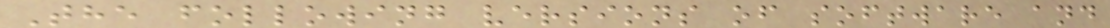The following versions of software and
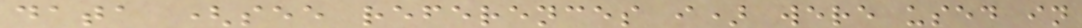data (see references i) were used in
